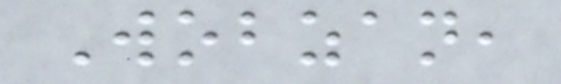Wobzan,
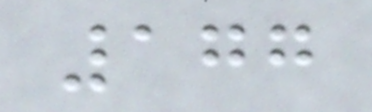177
